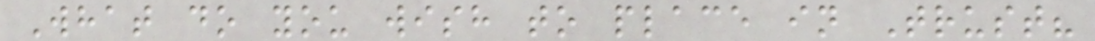What do you wish to place in Trust?
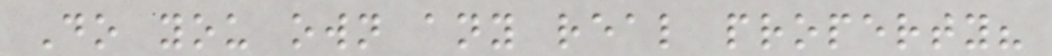Do you own any real property?
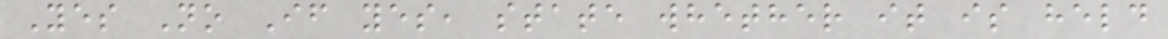Yes No If yes, state whether it is held
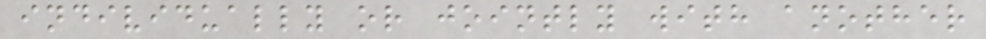individually or jointly with another
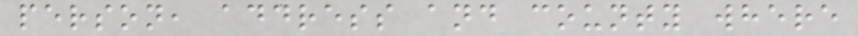person, address and county where
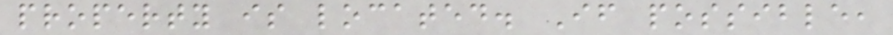property is located. If possible,
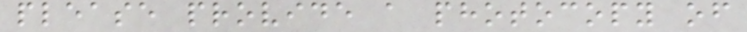please provide a photocopy of
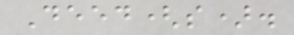Deed(s).
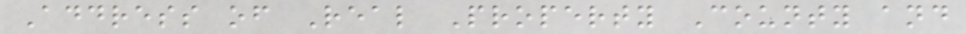Address of Real Property County and
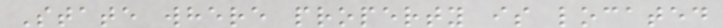State where property is located
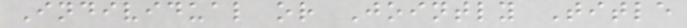Individual or Jointly Title
